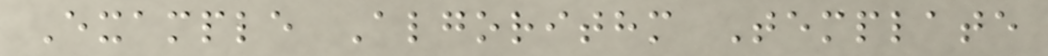Example Algorithm Template
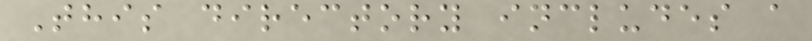This directory includes a
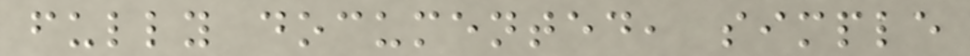fully documented, simple
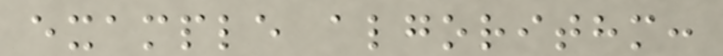example algorithm:
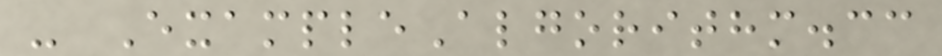- ExampleAlgorithm.cc
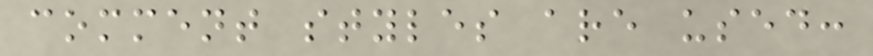comment styles are used:
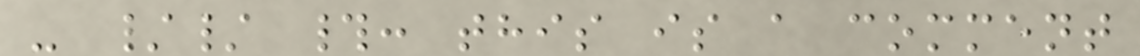- // #: this is a comment
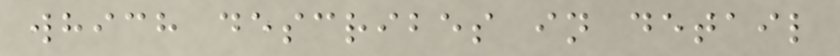which describes in detail
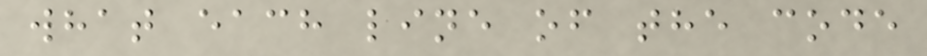what each line of the code
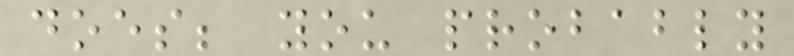does; you probably
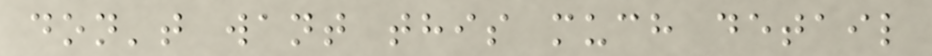don't want this much detail
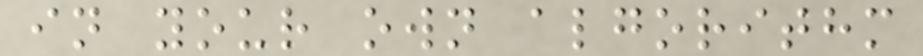in your own algorithm
